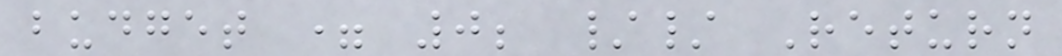budget = 0; // Return
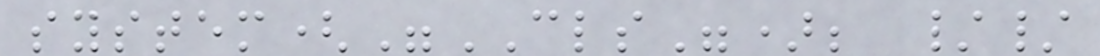system("CLS"); //
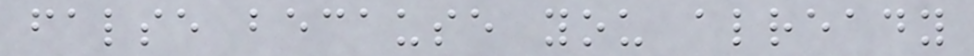false because you already
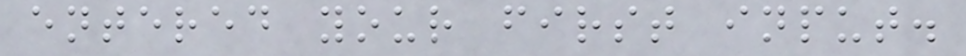entered your first input.
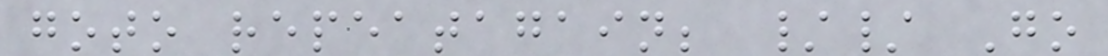goto repeatagain; // Go
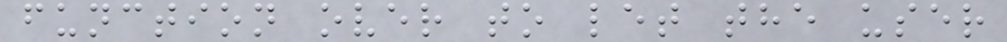function over to let the user
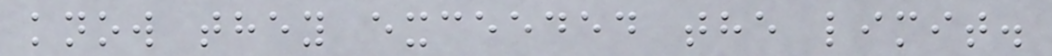know they exceeded the limit.
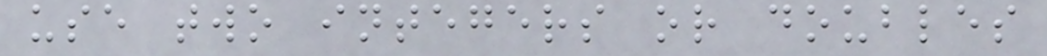use two integers or doubles
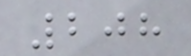208
